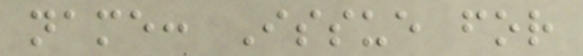name: Issue for
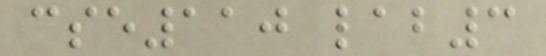cse110 lab3
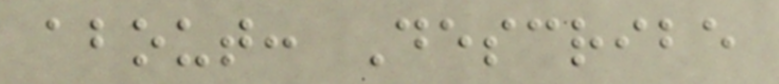about: Describe
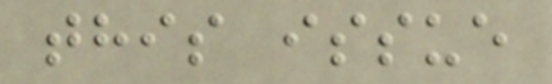this issue
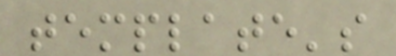template's
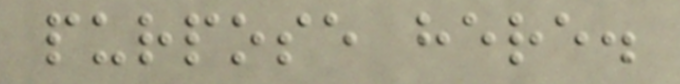purpose here.
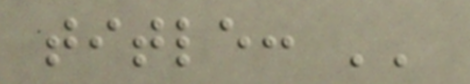title: ''
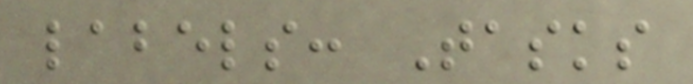labels: Tasks
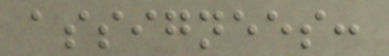assignees:
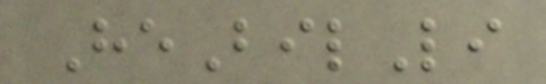HeBilLi
